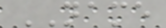NAME
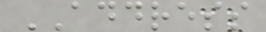ADDRESS
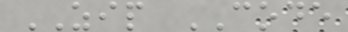ZIP CODE
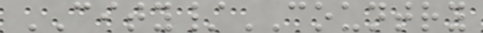CITY/COUNTRY
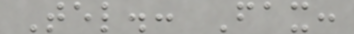Tel.: Fax:
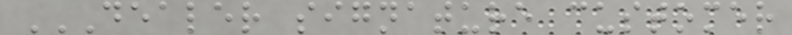DEALER SIGNATURE CUSTOMER
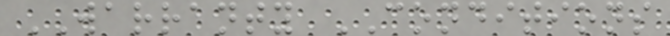WARRANTY CONDITIONS
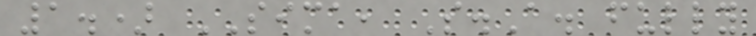1.) SIMA, S.A. fully
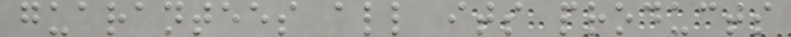guarantees all its products
